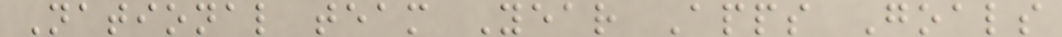National team Year Apps Goals
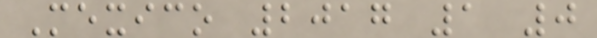Mexico 2017 1 0
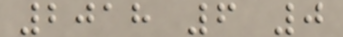2018 6 0
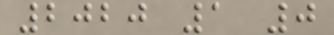2020 1 0
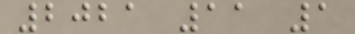2021 11 1
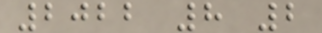2022 8 2
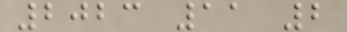2023 11 2
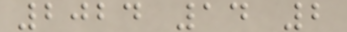2024 14 2
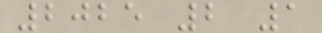2025 2 1
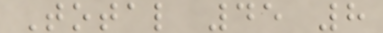Total 45 8
